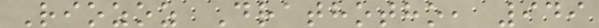Riozoz Drathotho, 949
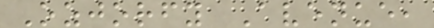Ozjorfy Avenue,
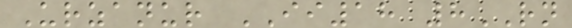Urzanur II18 8RN
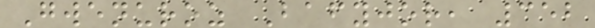Gwenuroz Bafyjor, 352
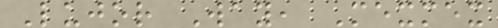Lujor Way, Mexmex
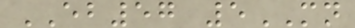EB57 5MN
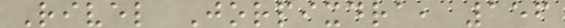Rivel Jorpixdra, 156
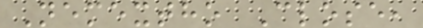Nemextho Close,
